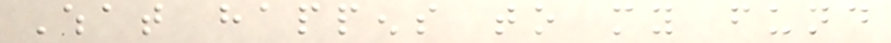What happens to my fund
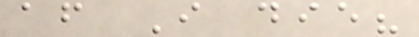after I die?
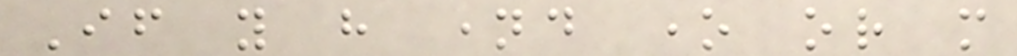If you have named one or more
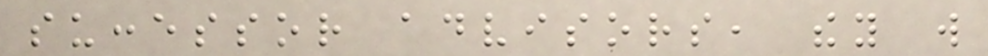successor advisors, they will
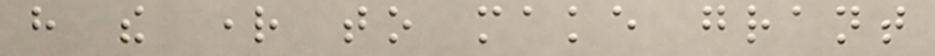have the right to make grant
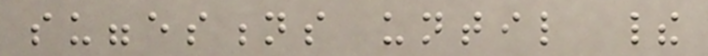suggestions until their
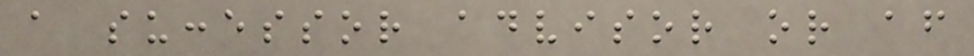a successor advisor or after
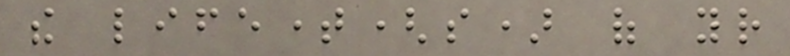the lifetime(s) of your
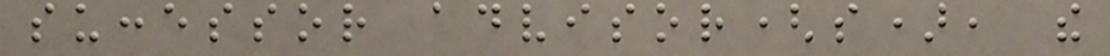successor advisor(s), the
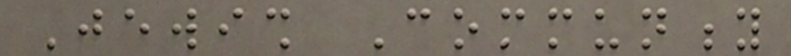Jewish Community
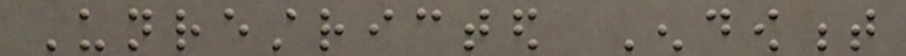Unrestricted Endowment
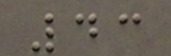43
